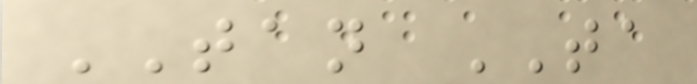TAN TA
